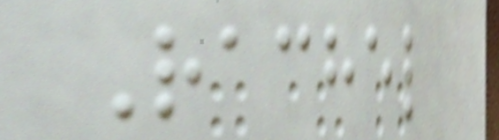Rachel
